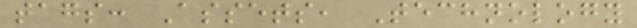tags: Assets, Technology
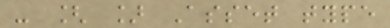- [ ] Asset type
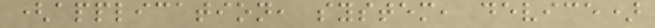(application, system, device)
